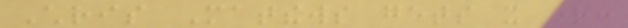Chris Matthews gets it right:
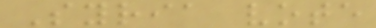Syria vote
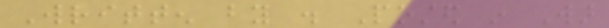Written by . Posted in War
